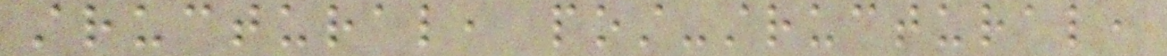structural, post-structural,
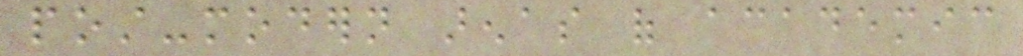post-modern arenas of academic
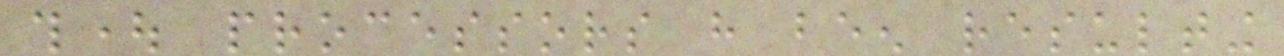thought processors have been resulting
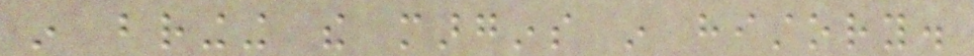in bringing the margins in history.
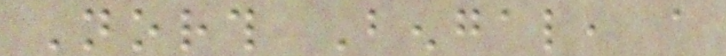North Bengal, a
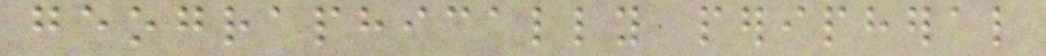geographically peripheral
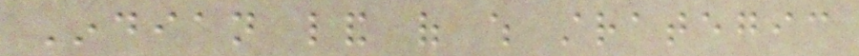Indian land of which strategic
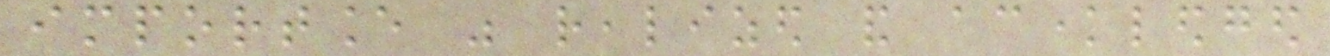importance was realized and acknowledged
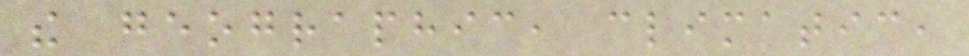the geographic, climatic,
